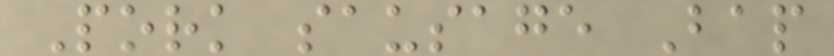Pork sausage Bap
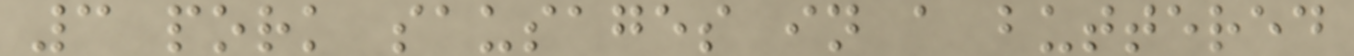3 pork sausages in a buttered
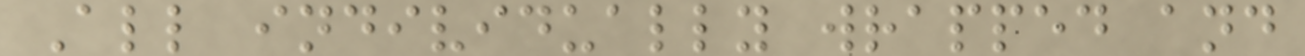All individually wrapped and
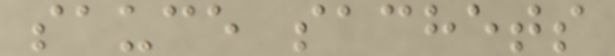sauce sachets
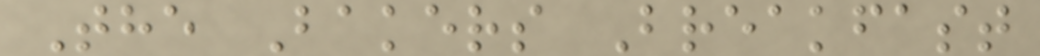The Bakers Breakfast
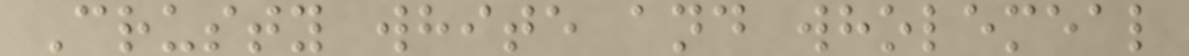Crusty white and wholemeal
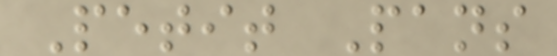Petit Pans
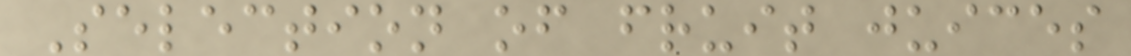Selection of fruit juices
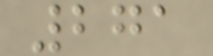271
